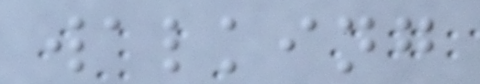walking
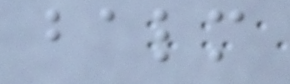balm
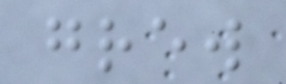grew
